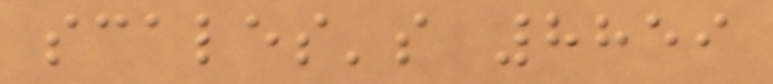scales's 8859
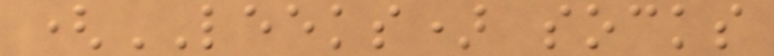(LEEKS) socks
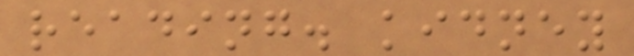reading. kidney
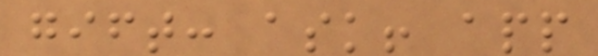gift: ask! app
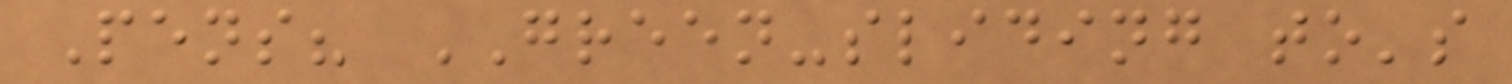Pens? GREEN-sliding to's
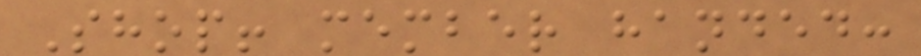Shop! member handed:
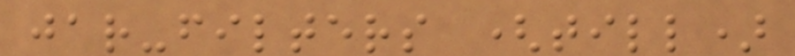jar-filters (till)
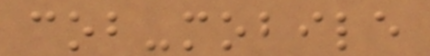cob-mobile
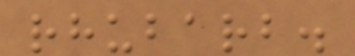rhubarb.
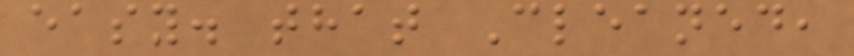easy. that Cleaned,
